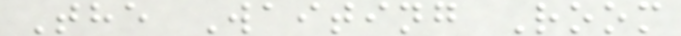The Waiting Room
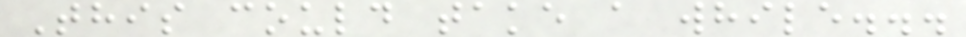This could take a while...
